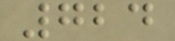724
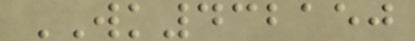WK432150
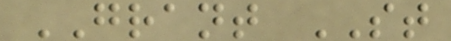GRANT ST
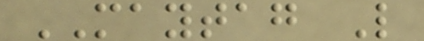MAYTAG L
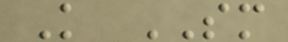K SM
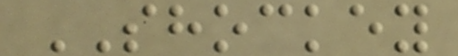SHOCKEY
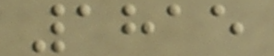1815
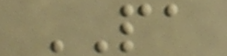PA
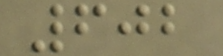602
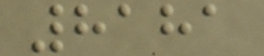8181
